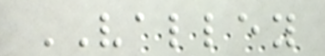VALLEY
